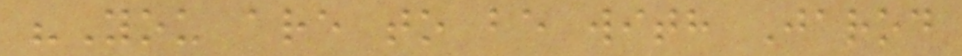"You are to be with Jarod
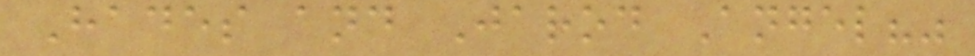Hades and Jarod Angel?"
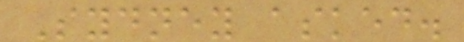Sydney asked.
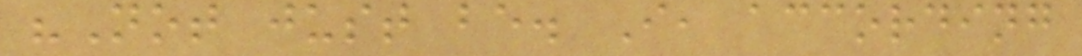"Not just be. I, according
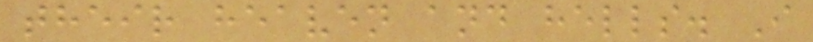their heaven and hells. I
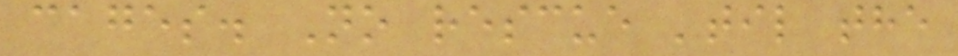cages. No rescue 'til the
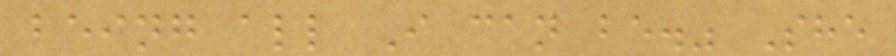being all I can be." She
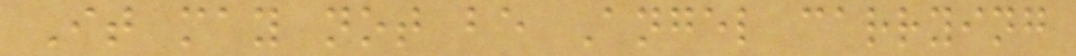It may not be Angel carrying
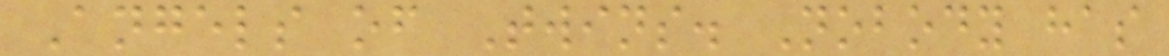Angels of Twins. Nobody has
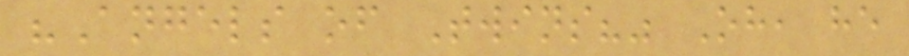"Angels of Twins?" Oh, he
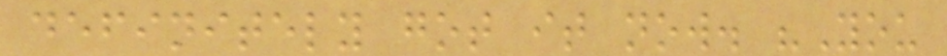definitely got it now. "You
